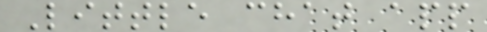Little chat app
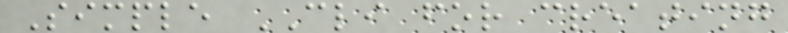Simple CLI for creating
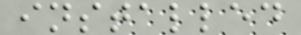installed
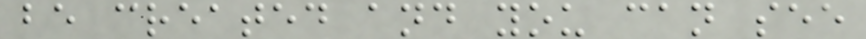be created and you can see
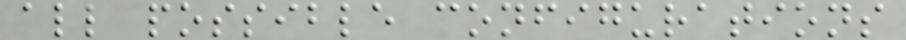all possible configurations
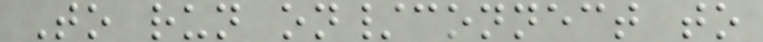To run on/connect to
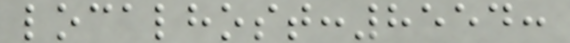localhost:8554:
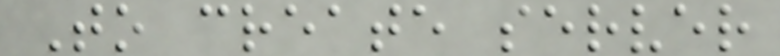To create server
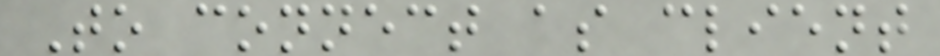To connect as client
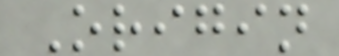Origin
